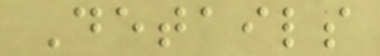Details
